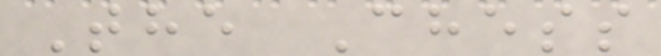The Chess
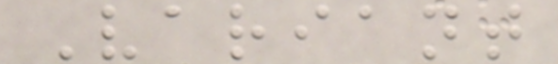Variant
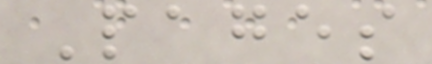Pages
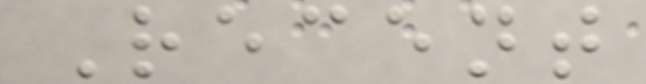Recent
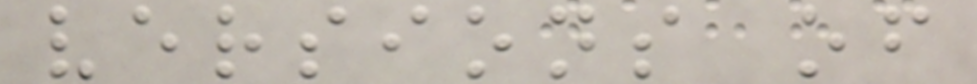versions of
